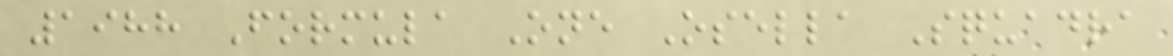1988 Formula One Osella Squadra
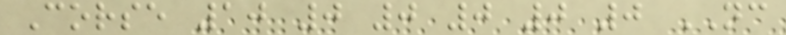Corse 10 0 0 0 0 0 NC
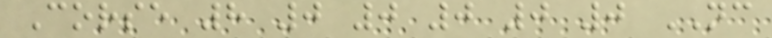Corse 8 0 0 0 0 0 NC
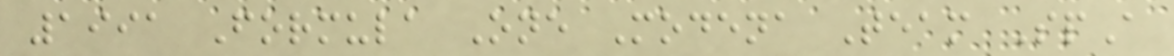1991 Formula One Modena Team SpA
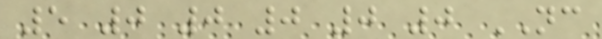5 0 0 0 0 0 NC
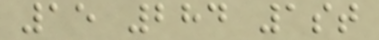15 284 1st
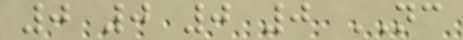0 0 0 0 NC
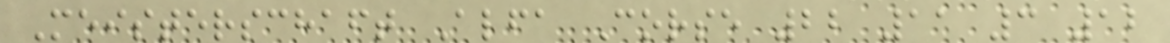Meisterschaft Alfa Corse 22 11 3 12
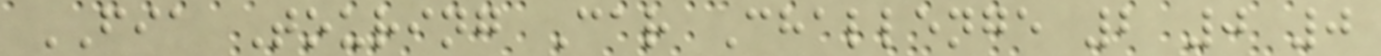FIA Touring Car Challenge 2 0 0
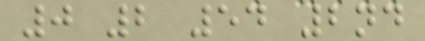0 2 54 2nd
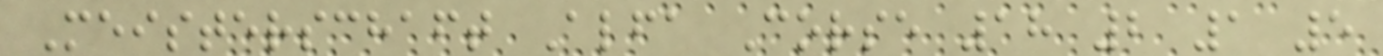Meisterschaft Alfa Corse 18 2 1 5
